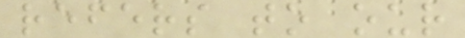refers to our
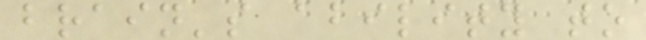brain's ability to
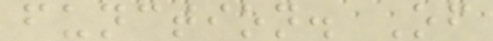function. Of
